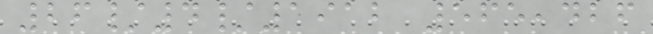26/4/1912 565,426
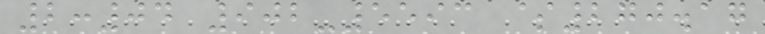2:04 902-5593 $270.17
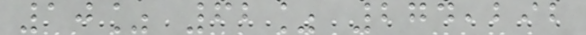10% 62% 274,292
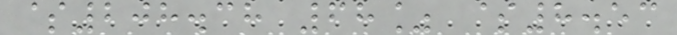$208.38 68% $8.53
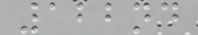122nd
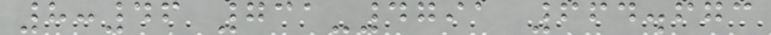8:46 731-4791 664.673
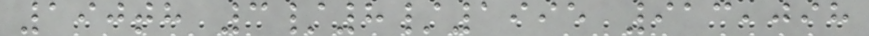190th 3/8/1995 913,098
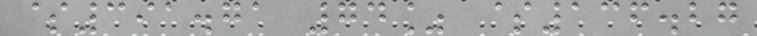$391.71 74% $136.27
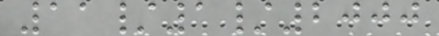11/1/2000
